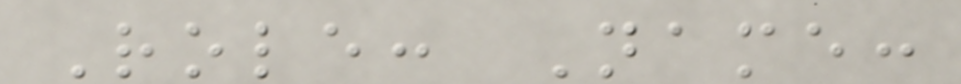Role: Name:
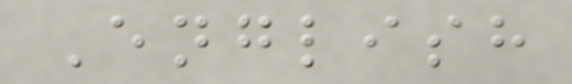English
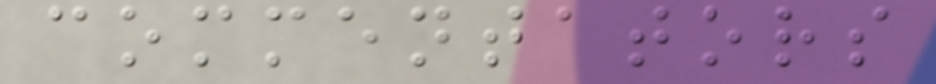commentators
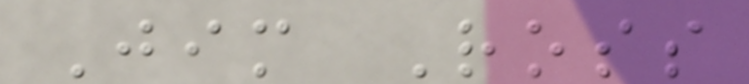Jim Ross
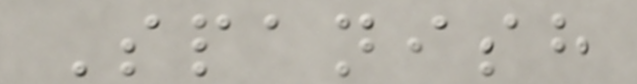Spanish
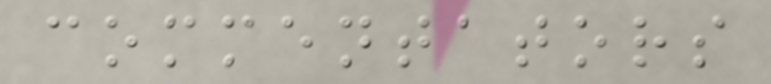commentators
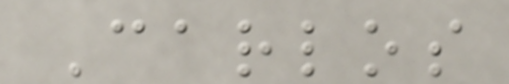Carlos
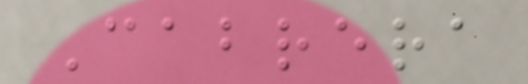Cabrera
